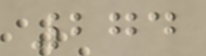274
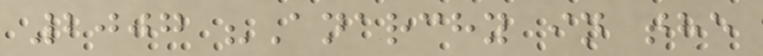2007 "Anarchy in the
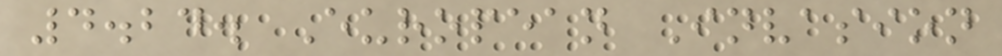4.24. European Invasion
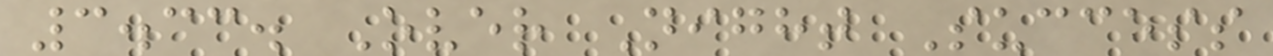3.33. Over Night Success
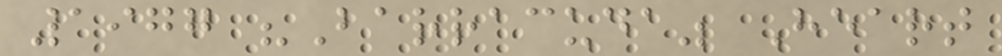1977 "Barracuda" Heart
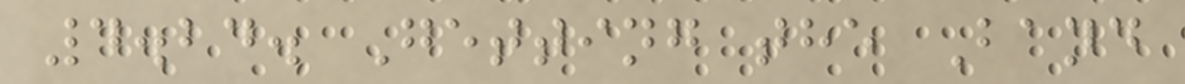4.24. Getting the Band
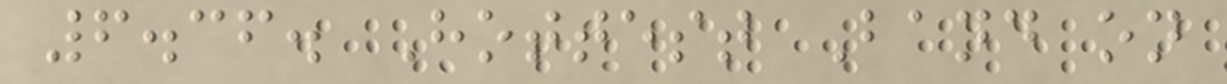6.36. Hottest Band on
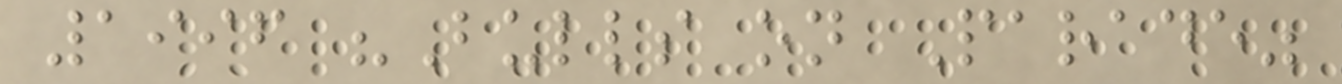1996 "Bulls on Parade"
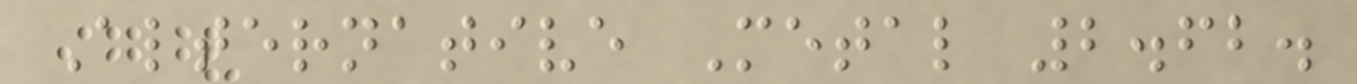Alternative Metal 2.62.
